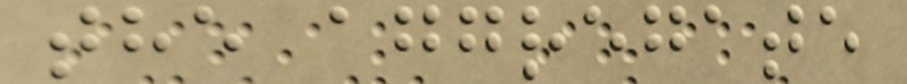the aggregate
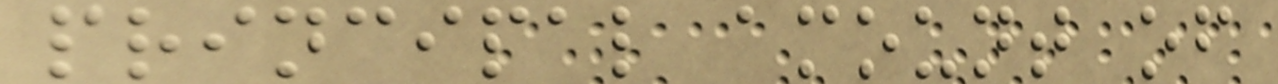principal amount of
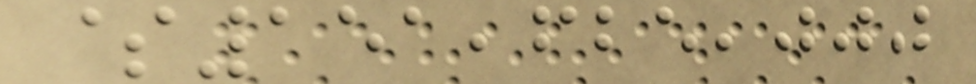$151,625,000
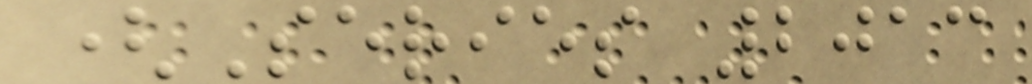(Series 2013
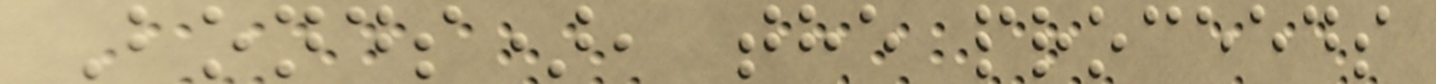Bonds), the proceeds
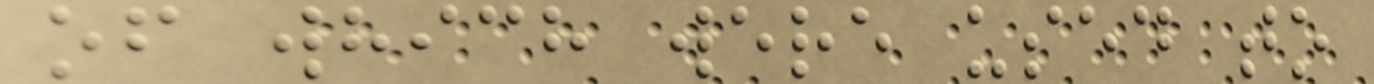of which were used to
